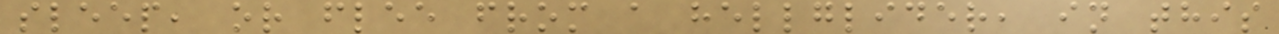sleep, or flee from a hellglider, in this
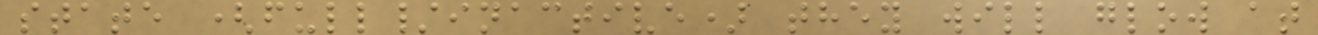state (full/inactive) they will glow at
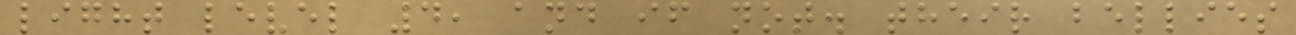light level 4, and if not. their bellies
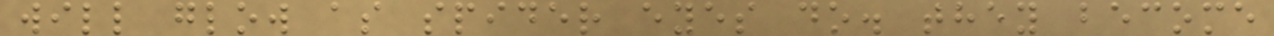will glow as spider eyes do. they become
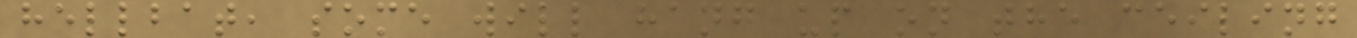hellbat, some will hang up on the ceiling
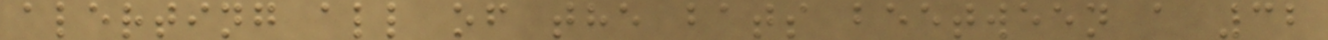alerting all of the bats beetween a 32
